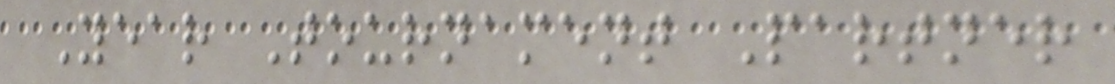Year Tournament Partner
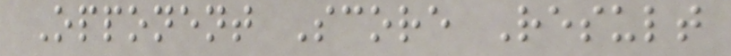Opponent Score Result
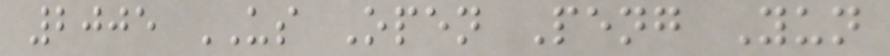2005 US Open Peng Yun
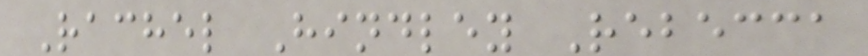Rachel Hindley Rebecca
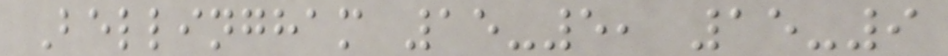Bellingham 15-5, 15-9
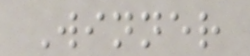Winner
